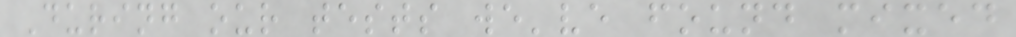During our tests we've found mixed
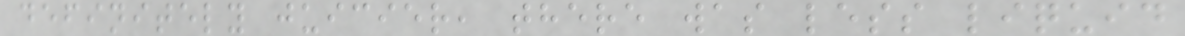definitely juicier, there was less liquid
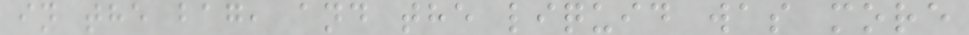in the bag, and the liquid was more
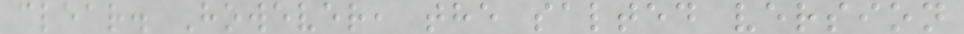clear. However, the salted version
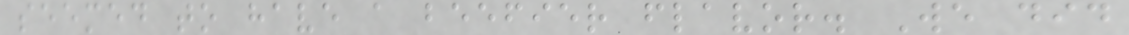seemed to have a beefier flavor. We did
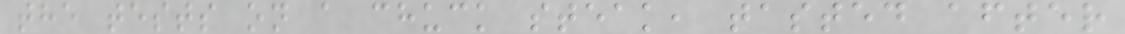the tests on a chuck steak, tasted after
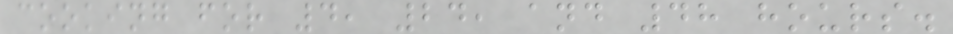cooking for 4, 24, and 48 hours.
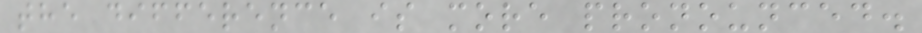the difference is more pronounced.
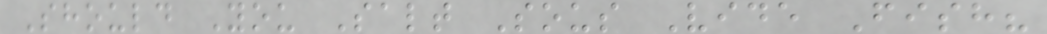Should You Salt Sous Vide Fish?
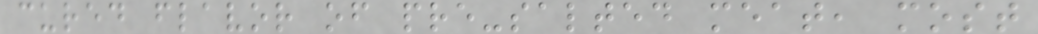cured flavor of pre-salted meat, most
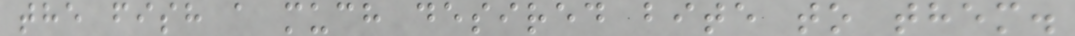the fish a much desired bite to them.
